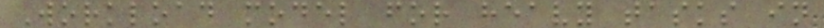Workload model for heavy tasks in
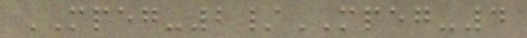MPEG-2/MPEG-4
